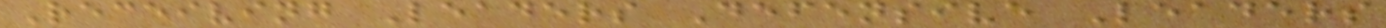Receiving Leaders Defensive Leaders
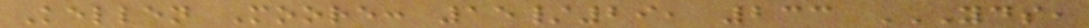Kellen Moore: 15/29, 233 YDS,
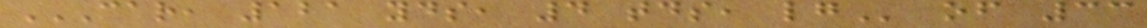CAR, 121 YDS, 4 TDS, LG of 33
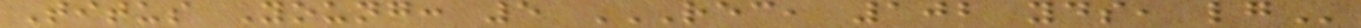Titus Young: 5 REC, 102 YDS, LG
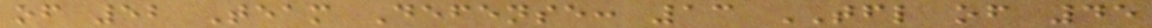of 52 Team Defense: 13 TFL of 45
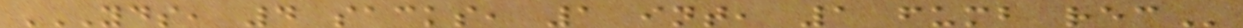YDS, 4 SACKS, 1 INT, 1 FUMB REC
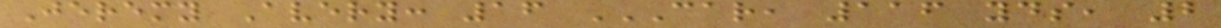Jeremy Avery: 16 CAR, 116 YDS, 2
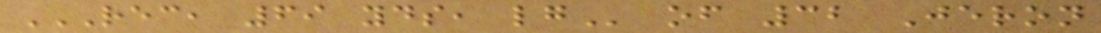REC, 69 YDS, LG of 32 Jeron
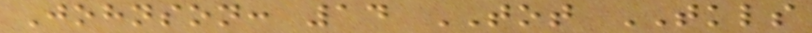Johnson: 14 TOT TKLS
